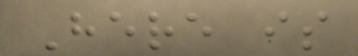Here is
